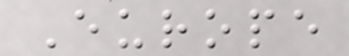Europe
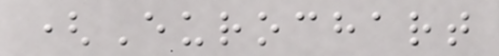(Eurochart
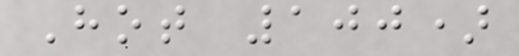Hot 100)
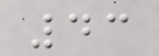43
